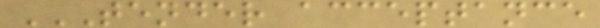TENDER ACCEPTANCE
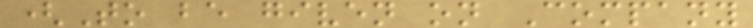(To be given on Company
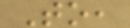To,
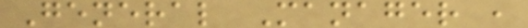General Manager ,
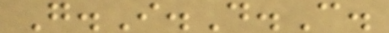G.I.D.C.
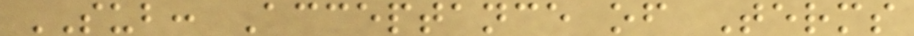SUB: Acceptance of Terms
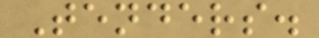Tenders.
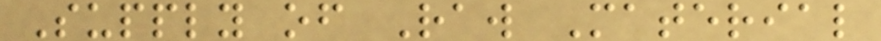Supply of Raw Material
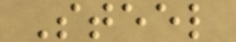Steel
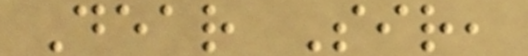Dear Sir,
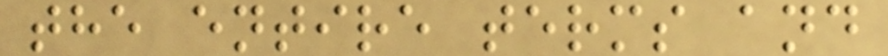the entire terms and
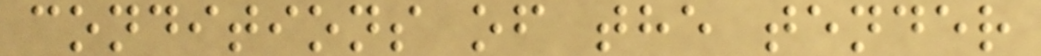conditions of the tender
